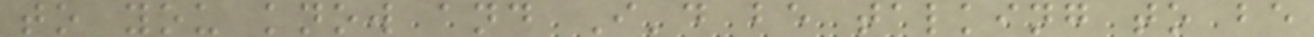to you know and I'd be talking to be
